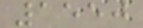1550
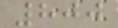800
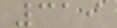319
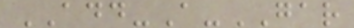ADD-A-GAR
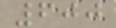600
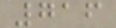716
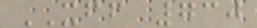XFF 730
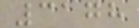3178
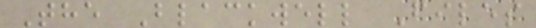The Blackwell Files
